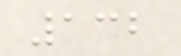132
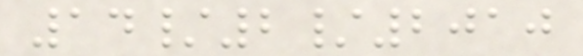14/2/2010
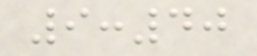9:40
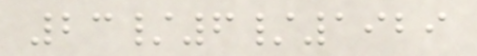23/6/1929
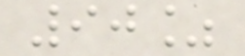90%
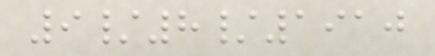9/8/1910
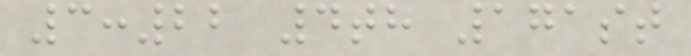3:22 4th 171st
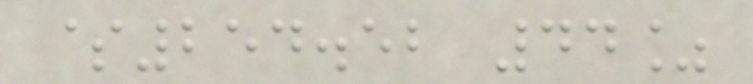$254.52 44%
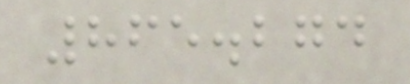865.274
